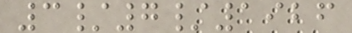3/7/1926
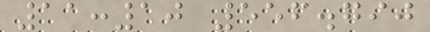11:10 556.790
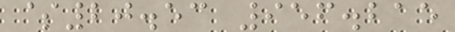$20.53 956.215
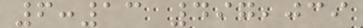6:13 497,039
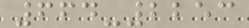664-2253
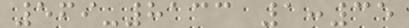569-8133 1:35
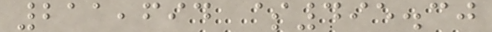211,694 $495.30
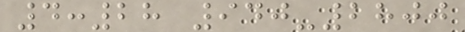4:28 940-2800
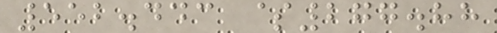552.443 $277.88
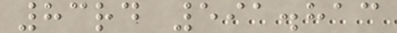83rd 591.813
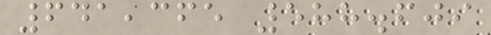641,365 588.609
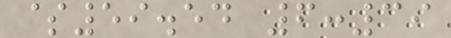$59.54 6:39
